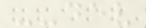--dev
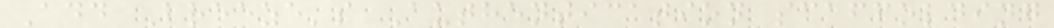Add Breeze's Authentication scaffolding
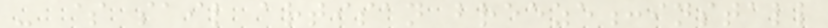- $ sail artisan breeze:install
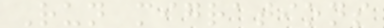Run migrations
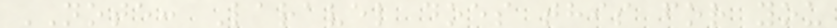NOTE: Laravel does this for you
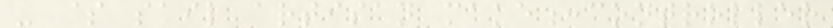- $ sail artisan make:controller
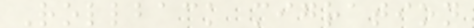Rollback migration
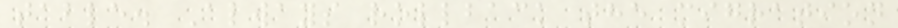table. Always rollback the migration
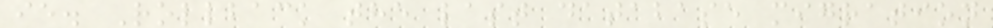ie. Rollback the last database migration
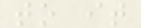to it
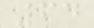64
